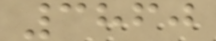3860
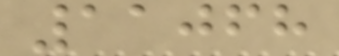11068
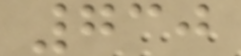730
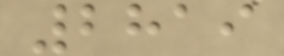2819
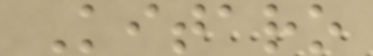Kitaro
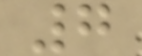7
